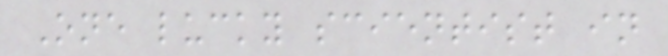One lucky scientist in
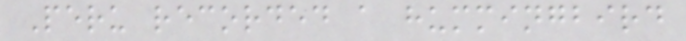Peru recorded a hummingbird
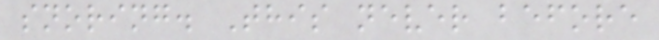snoring. This never before
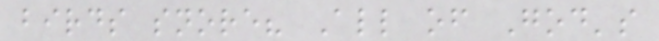birds snore? All of God's
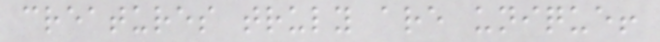creatures truly are unique!
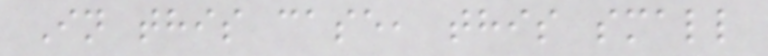In this case, this small
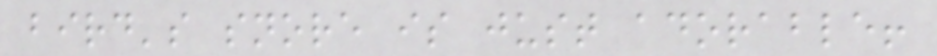bird's snore is just adorable!
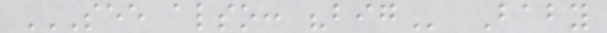SEE ALSO: "BIG Baby
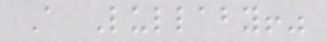A Lullaby!"
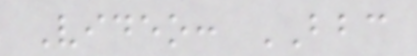Video: BBC
